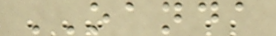OANDA
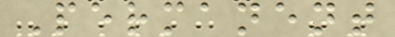Permanent
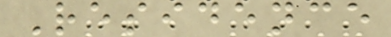Residence
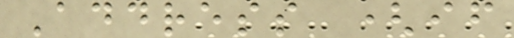Address (if
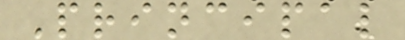Principal
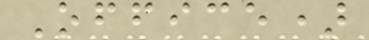Office)
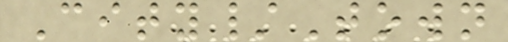City/Town
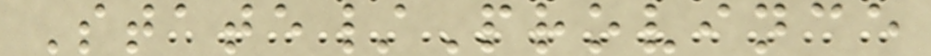State/Province
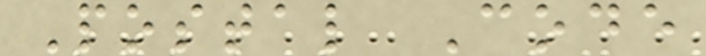Postal Code
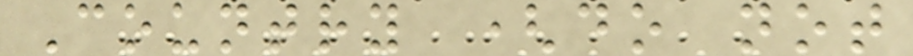Country (do not
